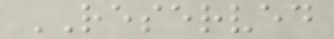RESERVED
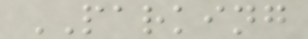PARKING
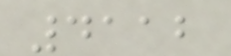4112
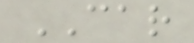CAR
